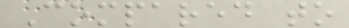Compared to
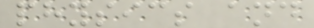physics and
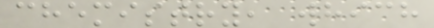chemistry, which
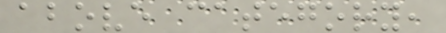above category,
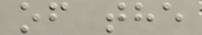of the
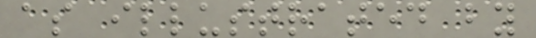as illustrated by
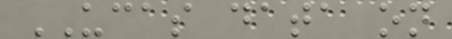UCAS data on
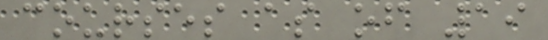courses as of 19
